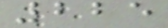225
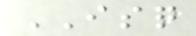ISQ
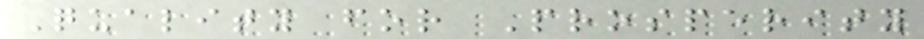Quality for Prosperity
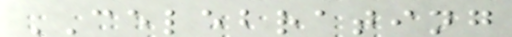CELEBRATING
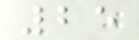25
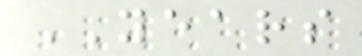YEARS
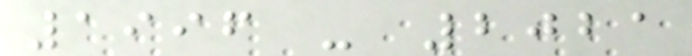1996 - 2021
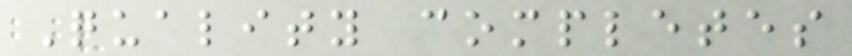Quality completes
